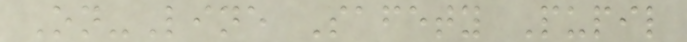On-Line Safety Pupil
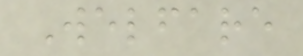Welfare
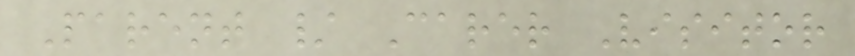Parent / Carer Visitor
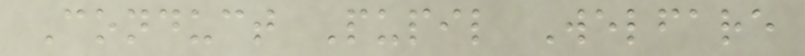Conduct Pupil Welfare
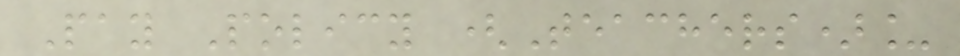Pay Policy (Teachers)_
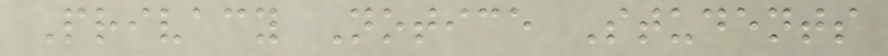Privacy Notice Students
